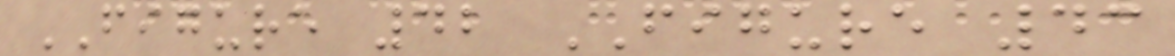FIGURE 42 FIGURE 43
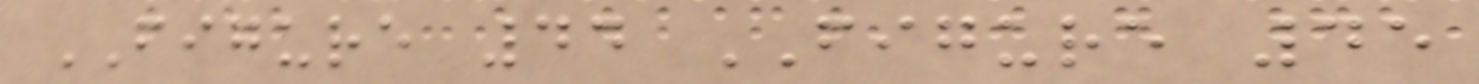FIGURE 44 FIGURE 45
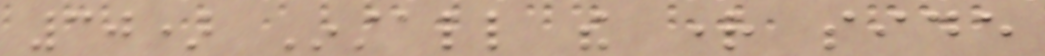30) Install the right side
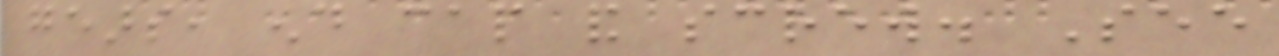gears, end cap and screw. See
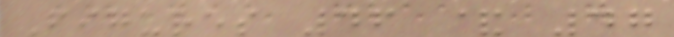Figures 46 & 47
